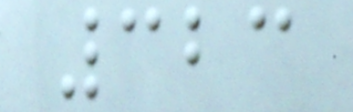323
